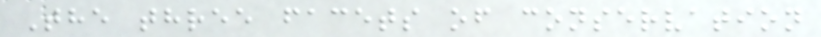The three facets of conservation
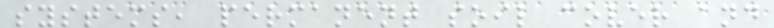systems, permanent soil cover and
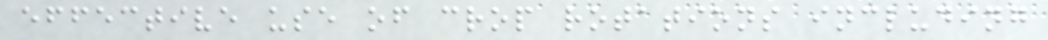effective use of crop rotations including
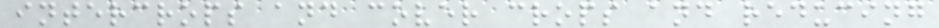intercrops and cover crops and reducing
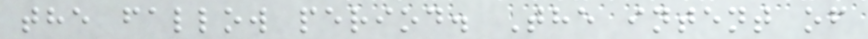the fallow period. The intent of
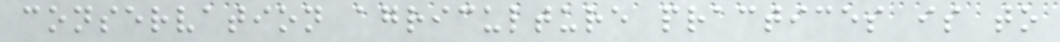conservation agriculture practices is to
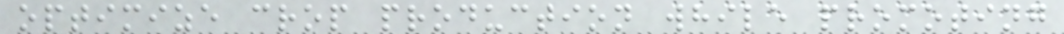optimize crop production while promoting
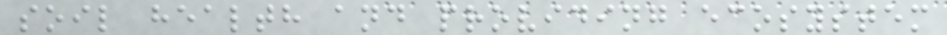soil health and providing ecosystem
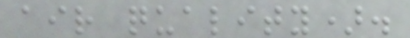air quality).
